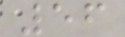56
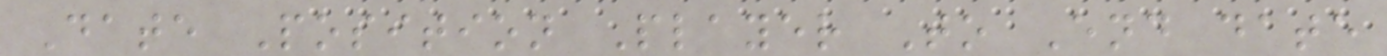Date Position Player To End date
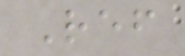Ref
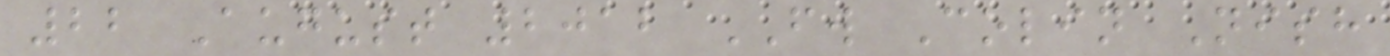22 August 2012 FW Colin Nish
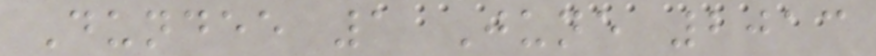Dundee 1 June 2013
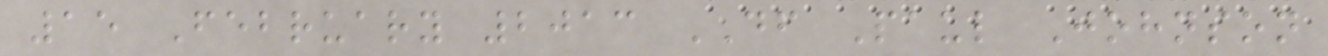15 February 2013 DF Paul Johnson
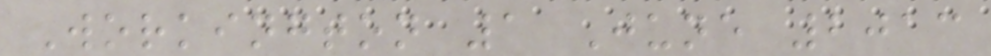Workington 1 June 2013
